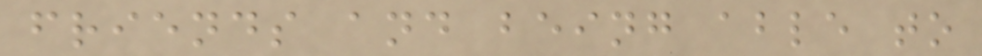friends and being able to
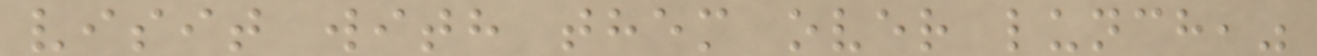visit with them over lunch,"
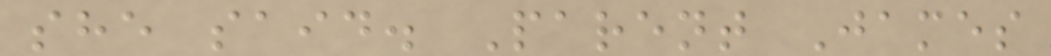she said. Parent James
